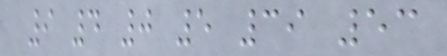9 4 0 5 39 53
